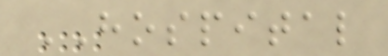HOSPITAL
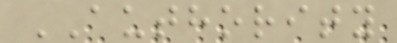AUTHORITY
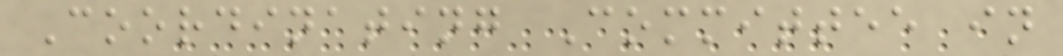Coordinating Committee in
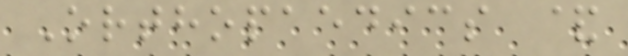Orthopaedics &
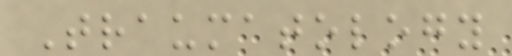Traumatology
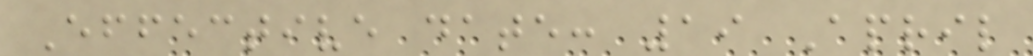Effective date: 19 April
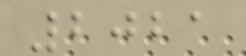2021
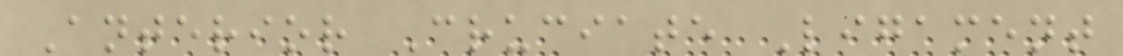Anterior Cruciate Ligament
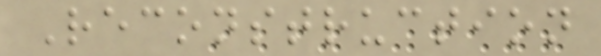Reconstruction
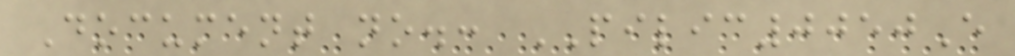Document no.: PILIC0050E
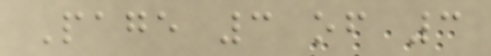Page 3 of 3
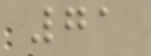71
